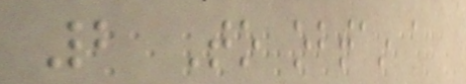2 To obtain a
